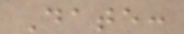Date:
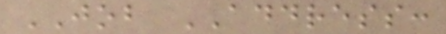JOB ADDRESS:
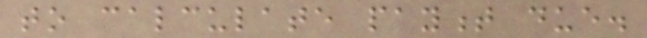to calculate payment due.
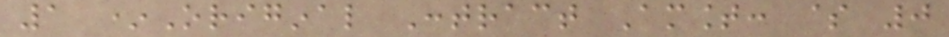1 *Original Contract Amount: $ 0
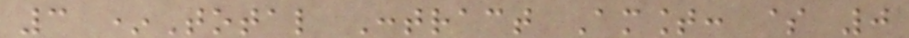3 *Total Contract Amount: $ 0
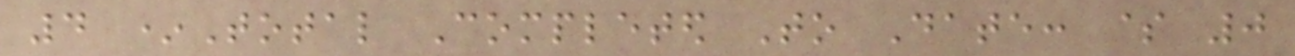4 *Total Completed To Date: $ 0
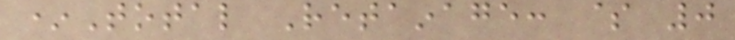*Total Retainage: $ 0
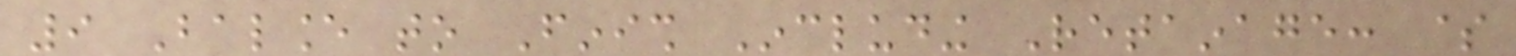9 Balance to Finish Including Retainage: $
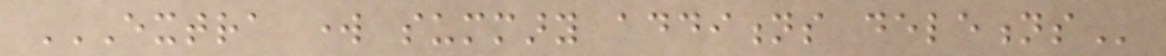EXTRA WORK SUMMARY ADDITIONS DELETIONS
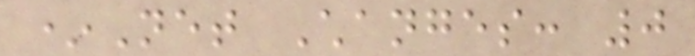*Net Changes: 0
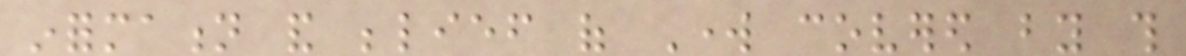information and belief of Work covered by this
